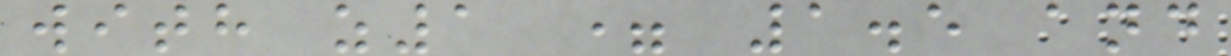with z1 = 1.5 and
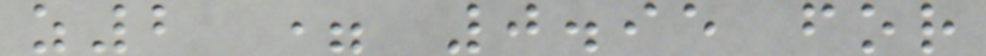z2 = 0.95 for
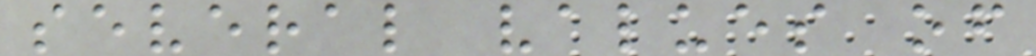several values of
